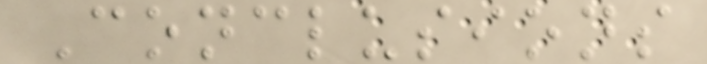Conclusions
